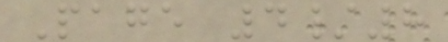Page 4/8
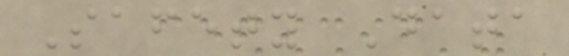Safety Data
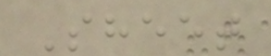Sheet
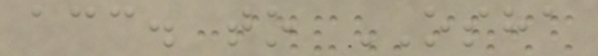acc. to OSHA
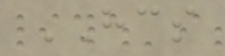HCS
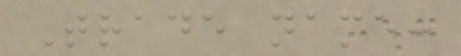Trade name:
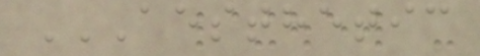AESTHETIC
